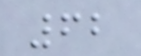62
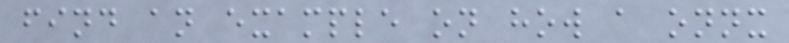find an example on how a onnx
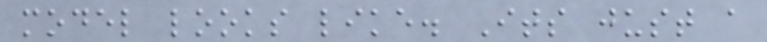model looks like. Its just a
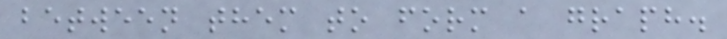between them to form a graph.
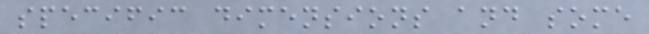specific dimensions and some
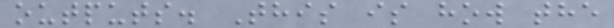outputs. This is how the
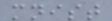mnist
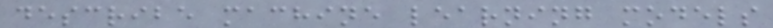describe machine learning models
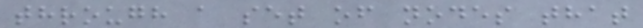through a set of nodes that
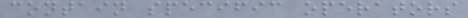contain specific operators
